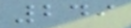249
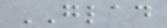GLAD
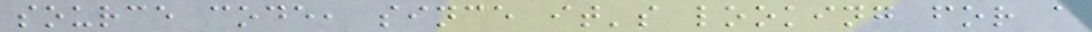source code, since it's looking for a
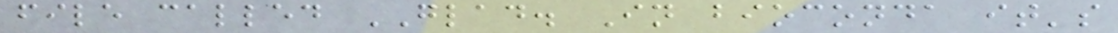file called GLAD. In bioconda it's
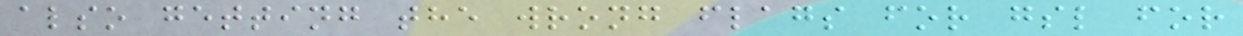also getting the wrong flags for gsl for
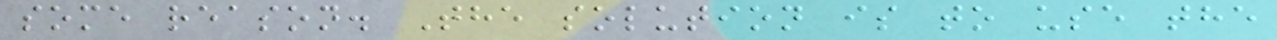some reason. The solution is to use the
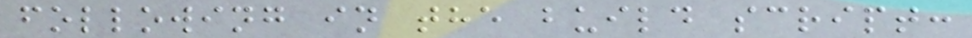following in the build script:
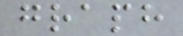graph
